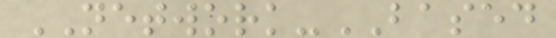NETWORK-BASED
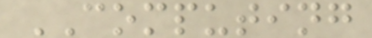COMPUTING
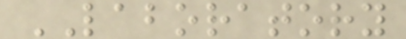LABORATORY
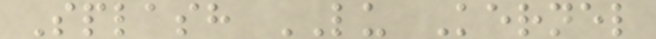Splash LU Kernel
